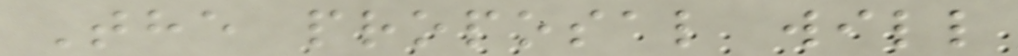The proposal will
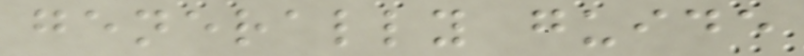generally guide
